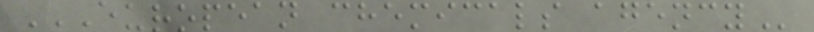EUROPEAN CHEMICALS AGENCY
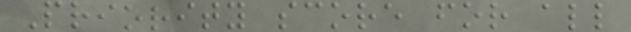Priority score for all
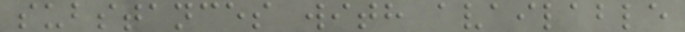substances with available
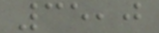35,0
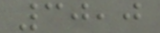30,0
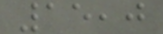15,0
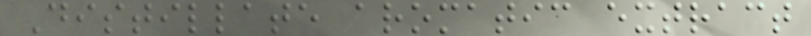Distillate aromatic extract
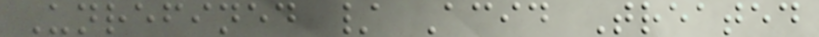Unrefined / Acid Treated
